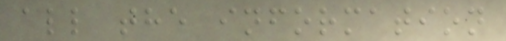all the information
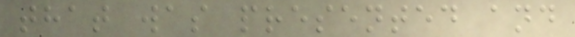that was presented and
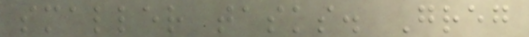smaller tasks. Greg
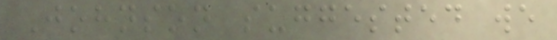Johnson suggested we
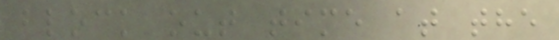block out time at the
